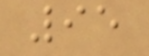95
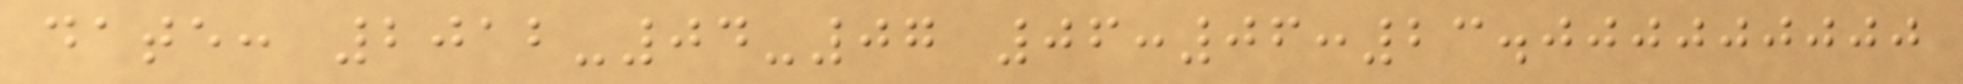date: 2012-04-07 06:06:23.000000000
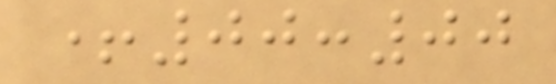+00:00
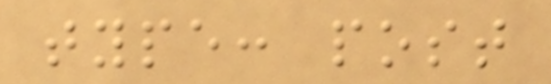type: post
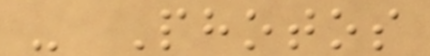- Photos
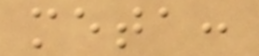meta:
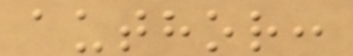author:
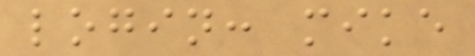login: mike
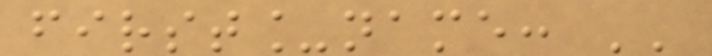first_name: ''
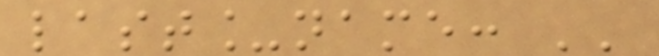last_name: ''
